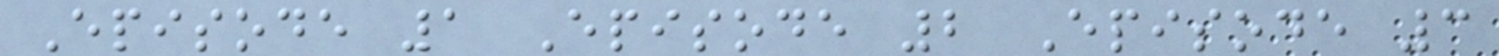Episode 1 Episode 2 Episode 3
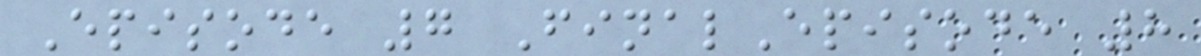Episode 7 FinalEpisode 8
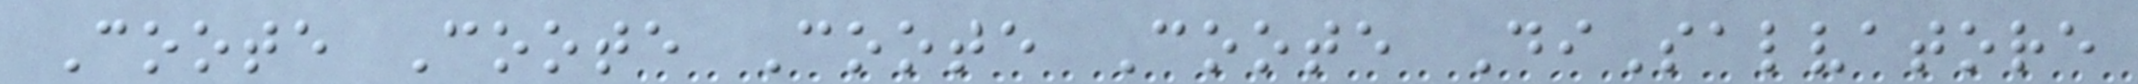Coote Coote Coote Coote DiSalvatore
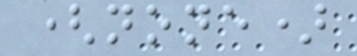(none)
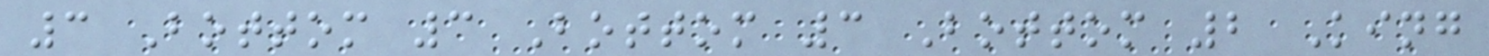3 Bottom 3 Bottom 3 Bottom 2 King
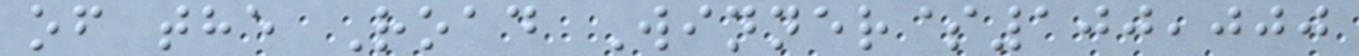of the Road Winner$100,000
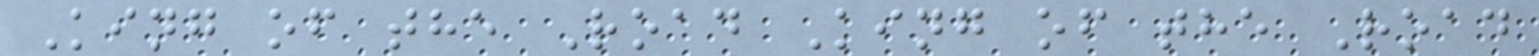King of the Road King of the Road
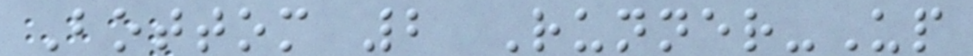Bottom 2 Runner-Up
